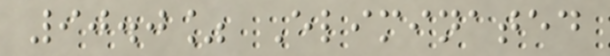90.0% Eliminated
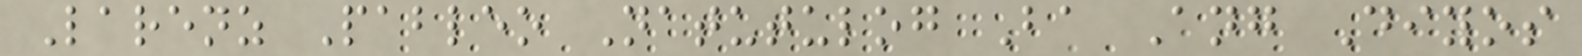Larenz Pableo Natutulog Ba Ang Diyos
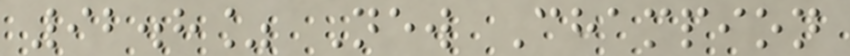92.8% New Champion
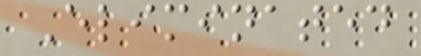Eliminated
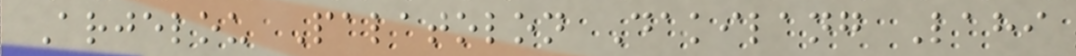Arjelou Palatolon Dakilang Lahi
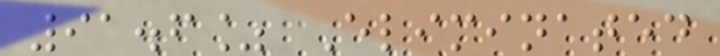91.6% Eliminated
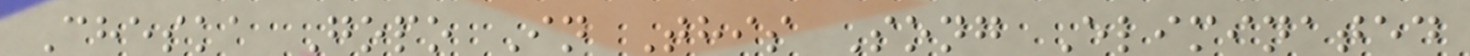Cheska Gopo In This Song Eliminated
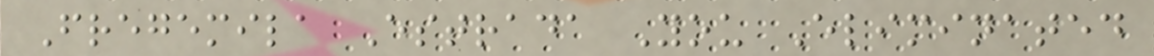Fregemila Estrada You Eliminated
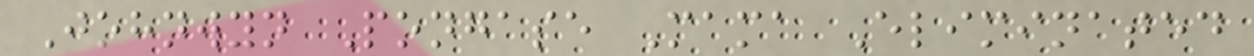Johnwyn Pongase Mama Eliminated
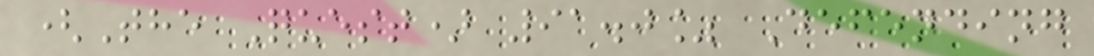(The Quest) 91.0% Defending
